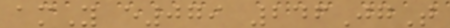amY e079 246JgT
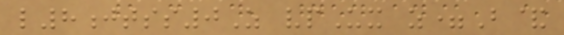l8jtss0Z vpUx z=B&
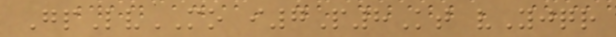GpLvMO i7P8Kt vYjqr
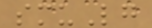smuLg
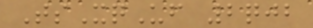TsXqUf 2qjb
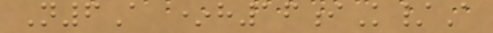N6A *h16iK/A
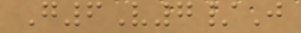G6V7/J
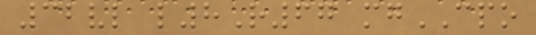32vl l8R67 mgCPO
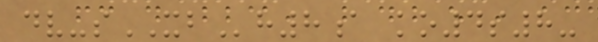dv-sXBh8a ko4s8-
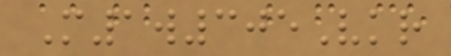M1w305Vkr
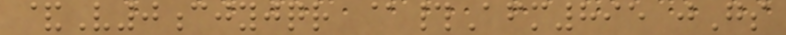&V0cjyjqr @#Afm895 jGs
